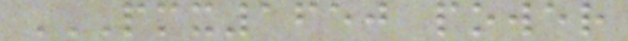PMX1650 POWER
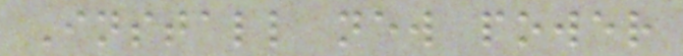Install new power
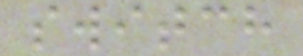switch
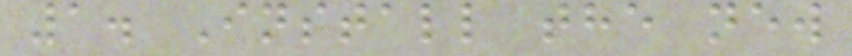1. Install the new
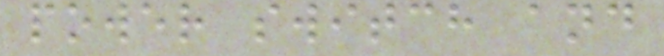power switch and
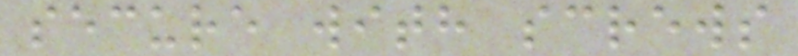secure with screws
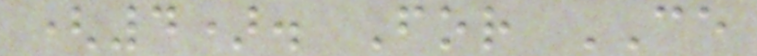(4). For CE
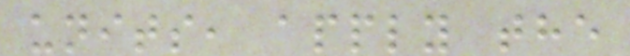units, apply the
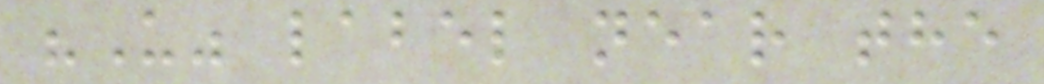"U" label near the
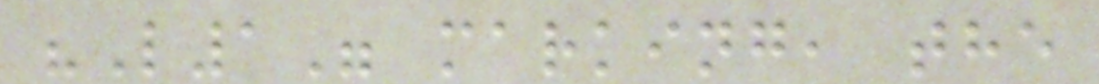"L1" marking, the
